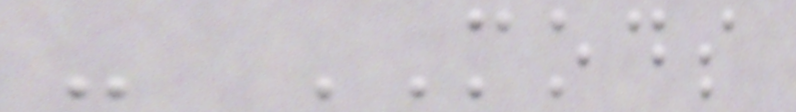- MODS
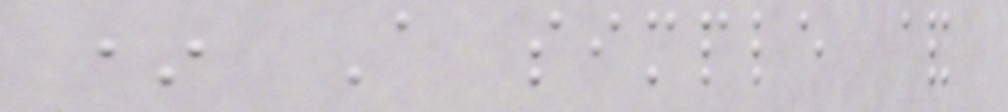* A simple &
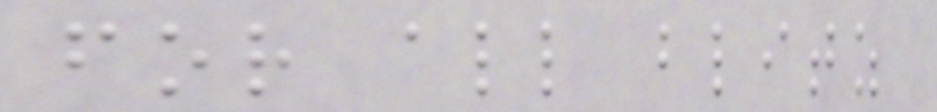for all blitz
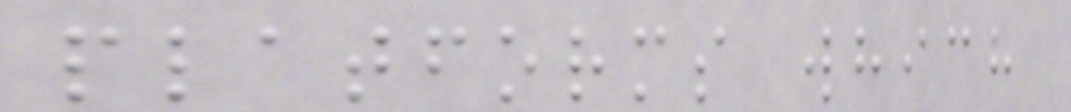platforms which
